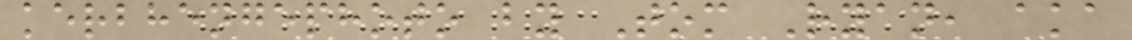kerbhengephoto by Tom Ryan, aka
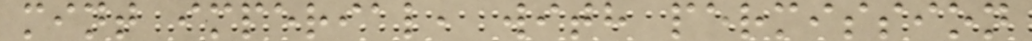mint imperial, with permission
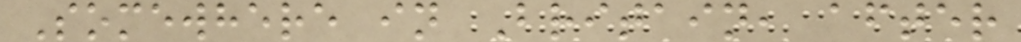Somewhere in Britain, after
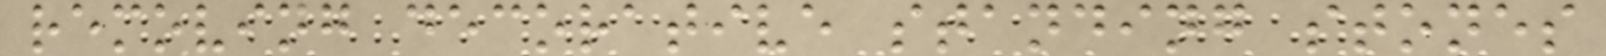removing decorative standing stones
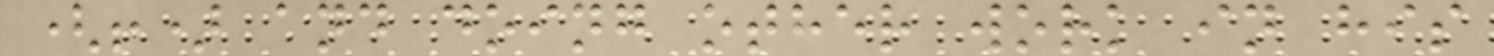(!) and doing other work in his
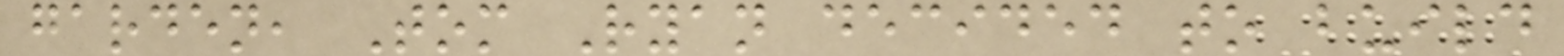garden, Tom Ryan decided to build
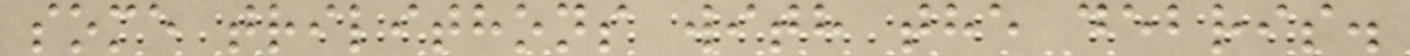some trilithons with the debris.
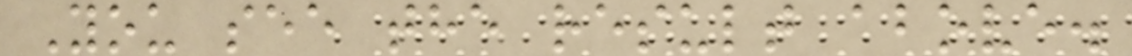You see the result above.
